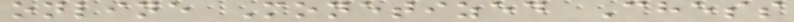online Monetized Chess
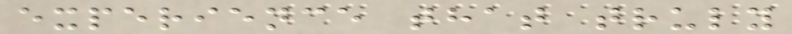experience that truly
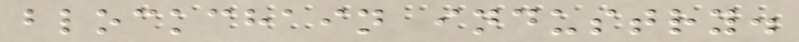blockchain industry.
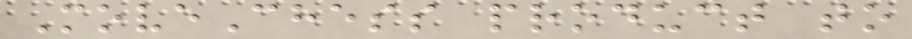MoveChess product to
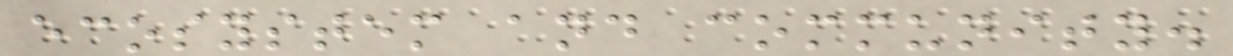ecosystem and community.
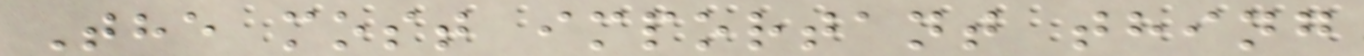The most important thing
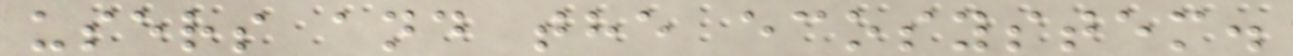users and the ecosystem.
